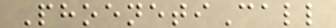PhoenetiCall
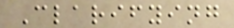Clarifying
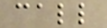call
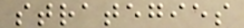strategies
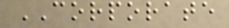CORPORATE
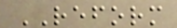REFORM
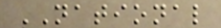NATIONAL
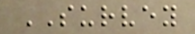SURVEY
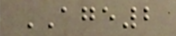AGE2
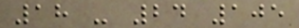18 - 24 105
